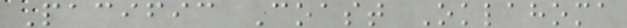Pacific Coast Oklahoma
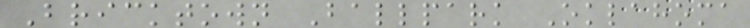Bricktown Ballpark Oklahoma
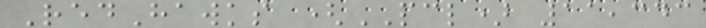RedHawks (PCL) 11,343
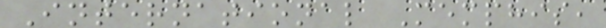International Memphis,
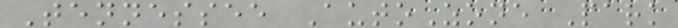Tennessee AutoZone Park
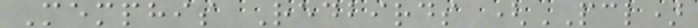Memphis Redbirds (PCL)
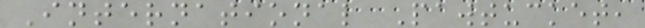International Pawtucket,
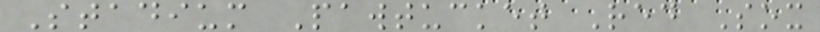Stadium Pawtucket Red Sox
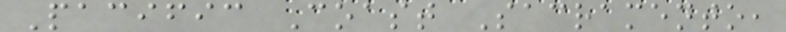Pacific Coast Sacramento,
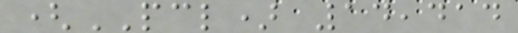(PCL) 14,414
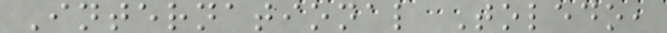International Toledo,
